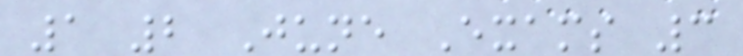1 2 June Exams 3
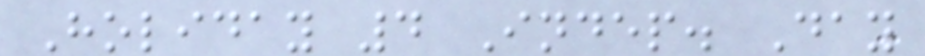Holiday 4 Indep. Day
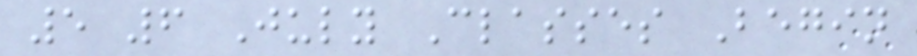5 6 July Classes Begin
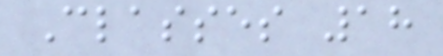Classes 18
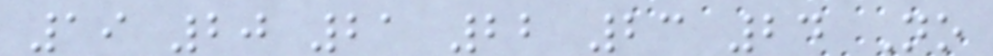19 20 21 22 23 24 No
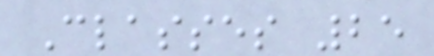Classes 25
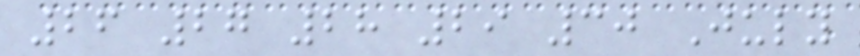26 27 28 29 30 July
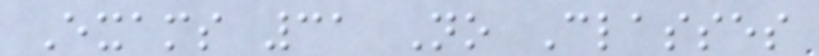Exams 31 No Classes
